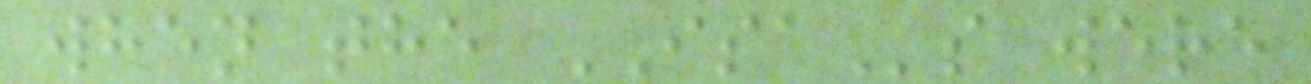when the ISAs were
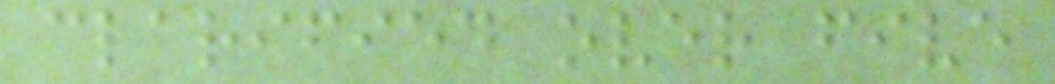clarified over five
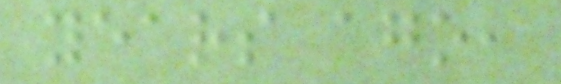years ago,
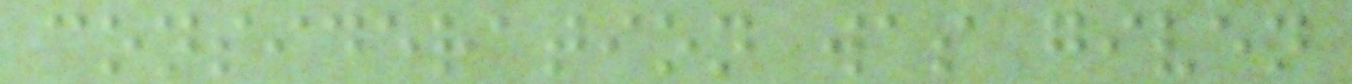consideration was given
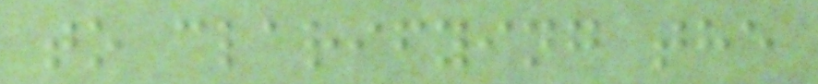to clarifying the
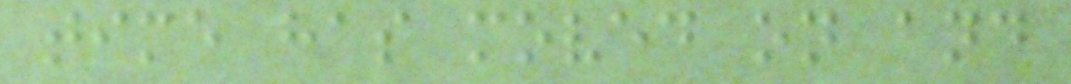time has moved on and
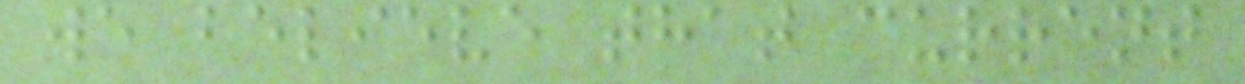we believe that current
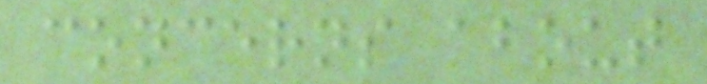concerns about
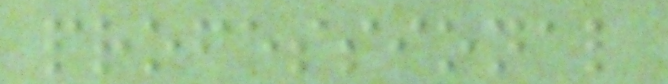professional
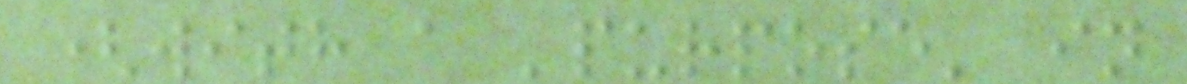(with a 'purpose' in
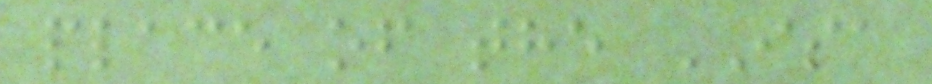place of the ISA
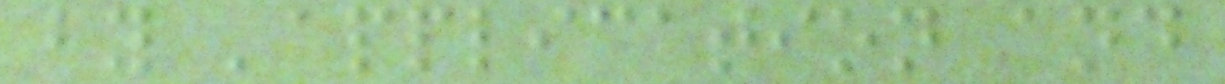by 'application and
